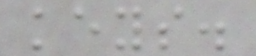keys.
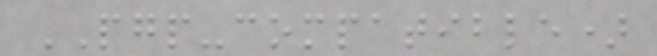PGP-compatible)
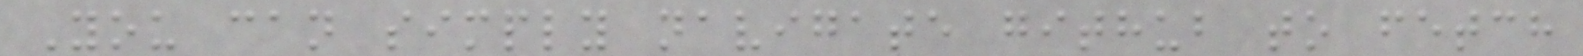You can simply navigate github to fetch
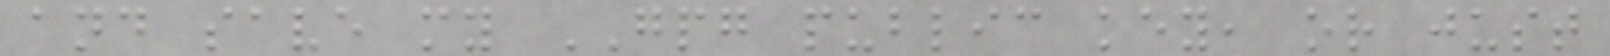and save my GPG public key, or just
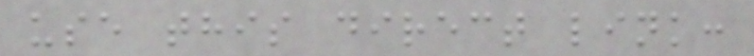use this direct link:
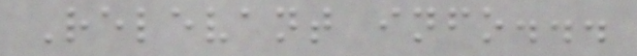Relevant info...
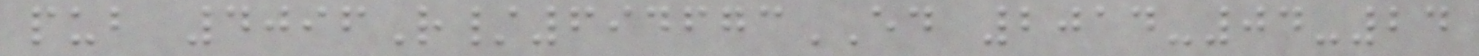pub 4096R/694673ED 2014-04-24
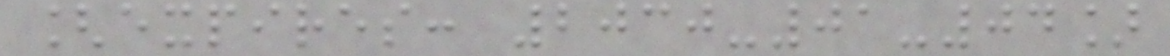[expires: 2030-01-04]
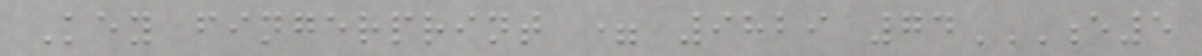Key fingerprint = 9829 74E5
